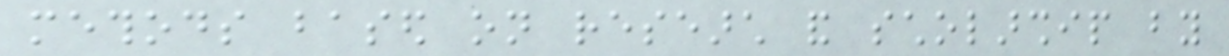methods based on research and scholarship by
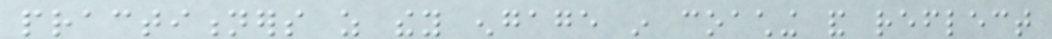practitioners as they engage in coaching and reflect
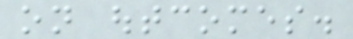on outcomes.
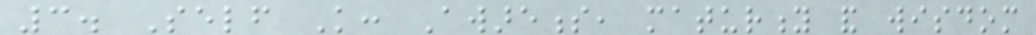3. Self Knowledge: Awareness, maturity and wisdom
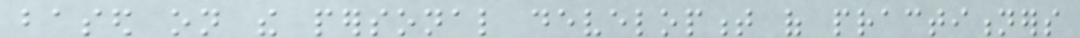based on the personal development of practitioners
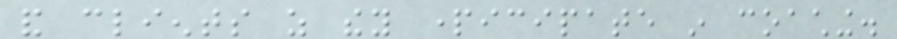and clients as they participate in coaching.
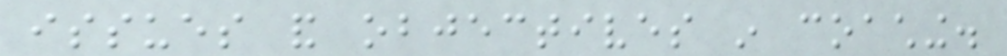issues and objectives in coaching.
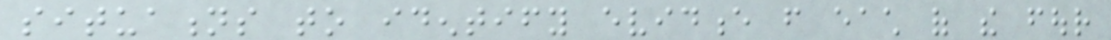situations to identify evidence from each of the four
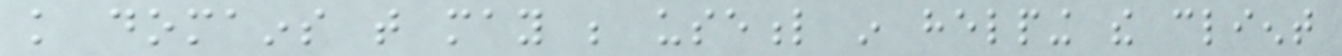knowledge domains that may be useful in helping the client
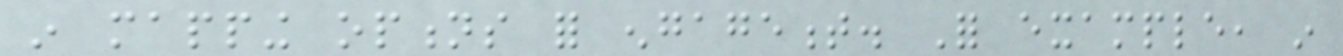in mapping options for engagement. For example, in
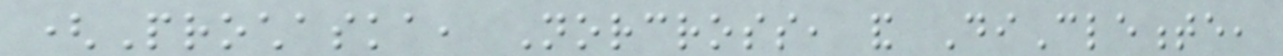(Prochaska, Norcross, and DiClemente,
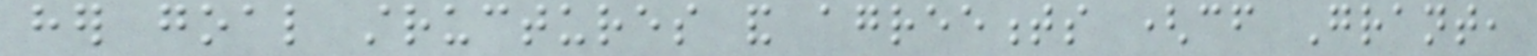her goal structures and agreements (cf Grant,
